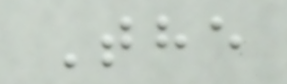The
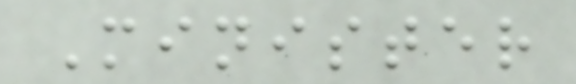Minister
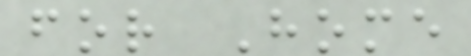for Home
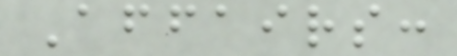Affairs:
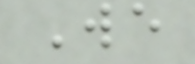We
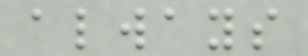always
